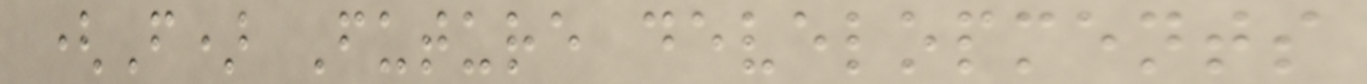(F) Future developments
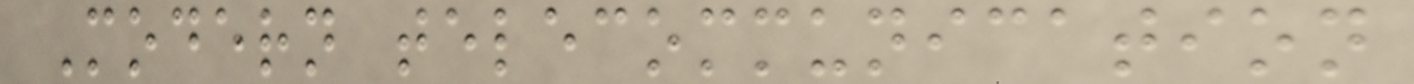Modern telecommunication
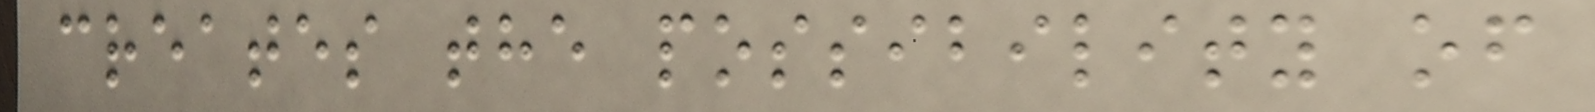creates the possibility of
